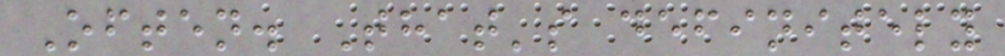Often. That's definitely
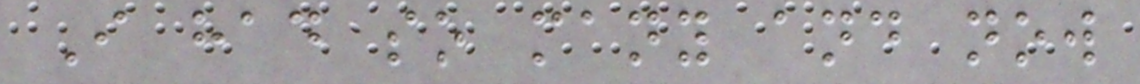I had so many and now
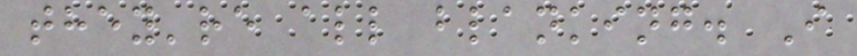they're all blanking. I
